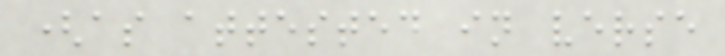(as attested in verse
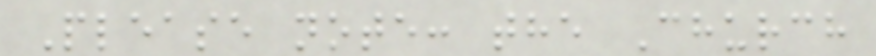Please note: the Church
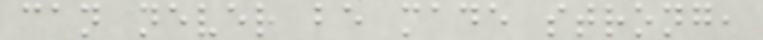can never be made strong,
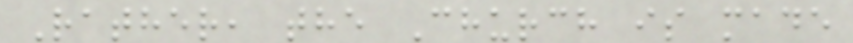Rather, the Church is made
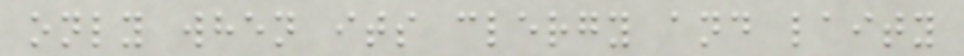only when its clergy and laity
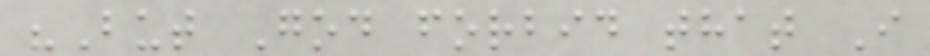"But God forbid that I
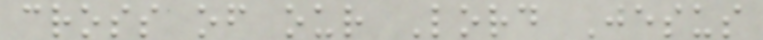cross of our Lord Jesus
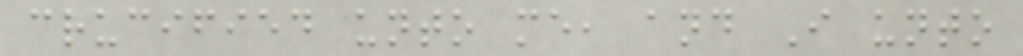crucified unto me, and I unto
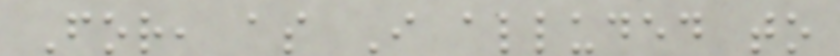For, as I alluded to
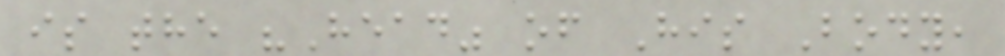is the "Head" of His Body,
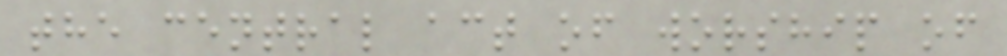the central act of worship of
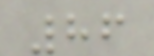86
